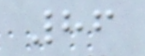86
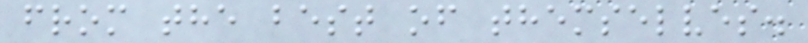from the best of themselves.
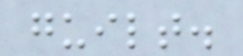guilt.
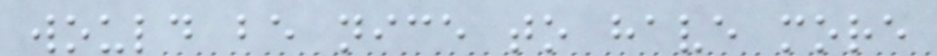would be nice to have more
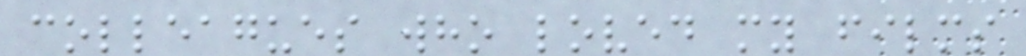colleagues who loved my films
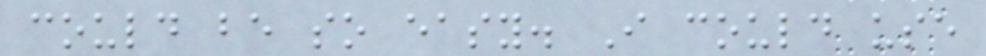could be so easy. I could use
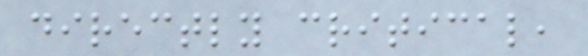directly critical,
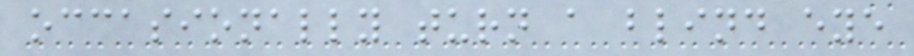occasionally turn a blind eye
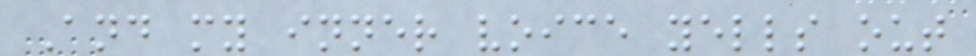And my inner voice yells out
